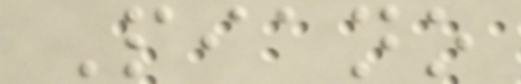Piano
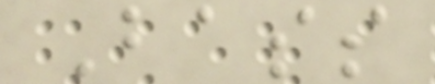Bass
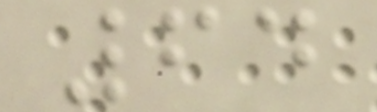64
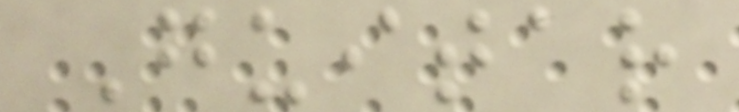Guitar
